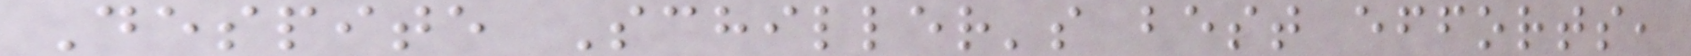Despite Schiller's best efforts,
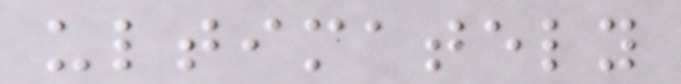ultimately
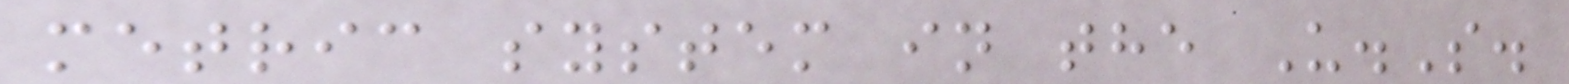metric system in the U.S.
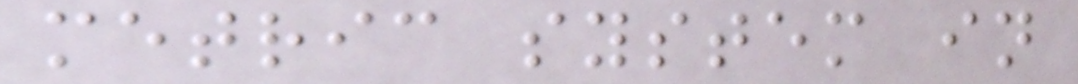metric system in
